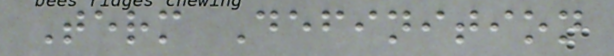Term Definition
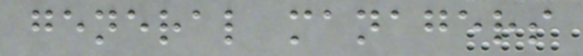general managers
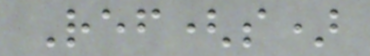Ref(s)
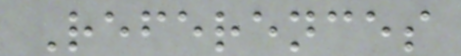References
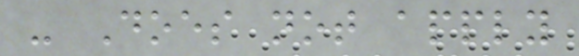- Does not apply
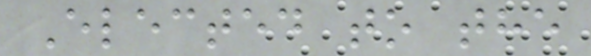Elected to the
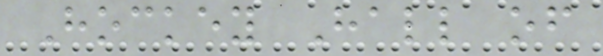Hockey Hall of
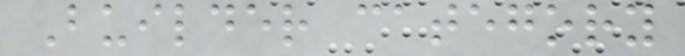Builder category
